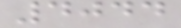4044
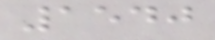1540
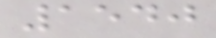1540
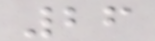26
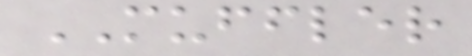MUFFLER
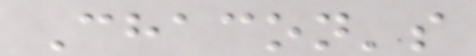Chacon's
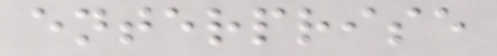enterprise
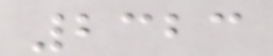2323
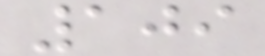109
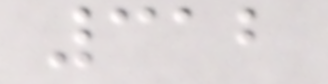312
